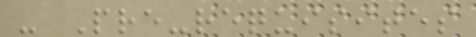- Pre-requisites
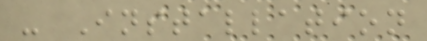- Installation
